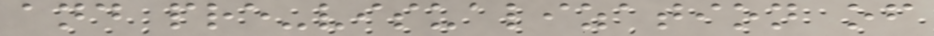and pre-visualization of
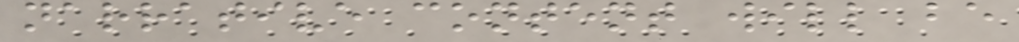narrative content will be
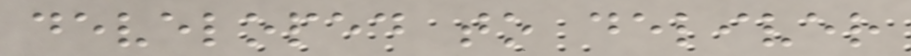developed to deliver
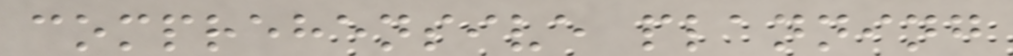comprehensive planning
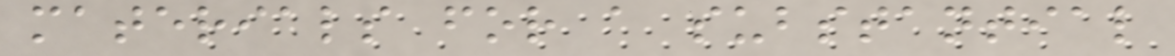materials for a substantial
